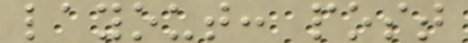layout: post
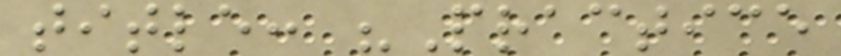title: "Practice
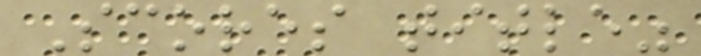Scores title"
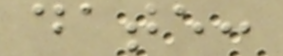date:
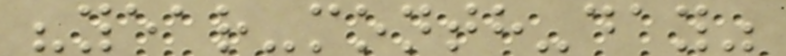"year-month-day"
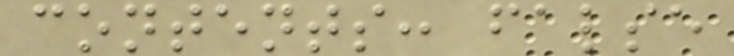contents: false
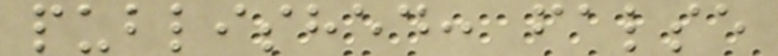published: false
